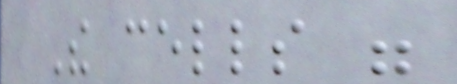The cells were
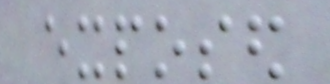exposed
